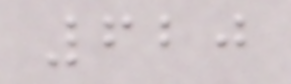620
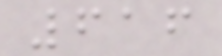616
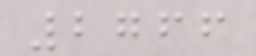2766
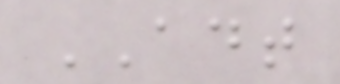ADT
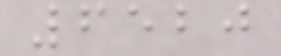6520
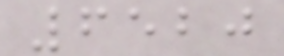6520
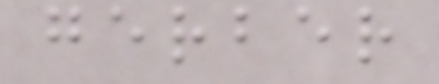gerber
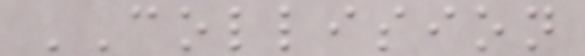COLLISION
